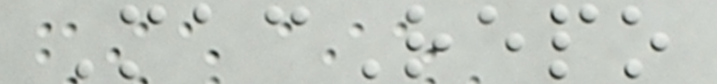MacRepo
